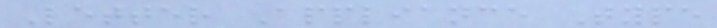Letter Appliance Type
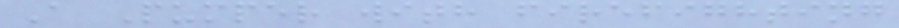A Pumper with firefighting
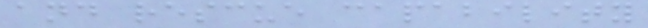and rescue capability
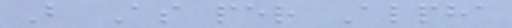B As per Alpha
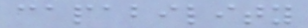capability
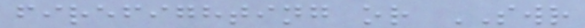firefighting or SWR
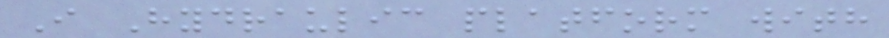I Hydraulic platform with
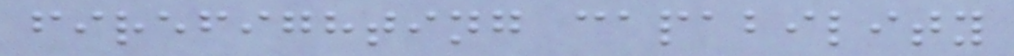firefighting capability
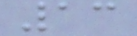13
